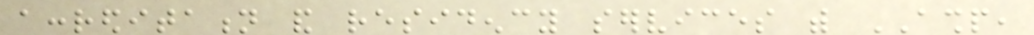accreditation and residency services with ASHP,
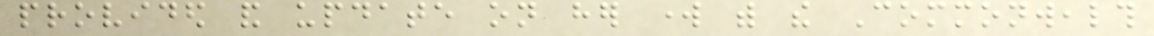provided and update on her work with the Commonwealth
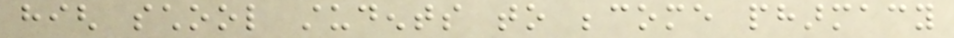high school students to become pharmacy
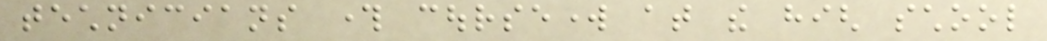technicians through coursework at the high school
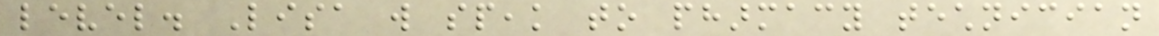level. Lisa will speak to pharmacy technician
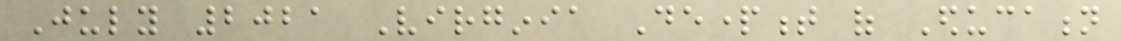July 2021 Virginia Department of Education
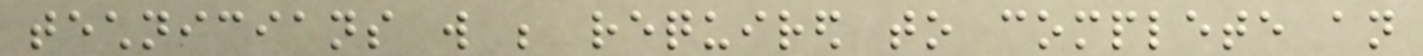technicians will be required to complete an
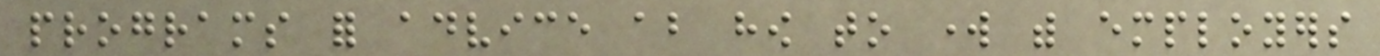programs for advice about how to work with employers
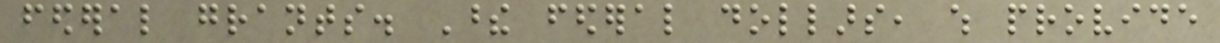federal grants. These federal dollars, which provide
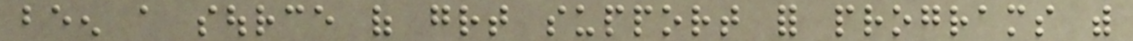been a source of great support for programs with
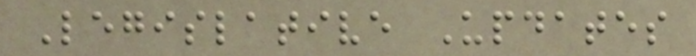Legislative Updates
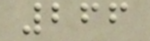266
